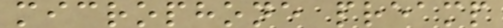microphone preamp
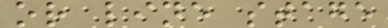or line stage
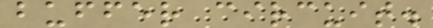buffer circuit.
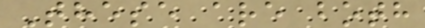These are both
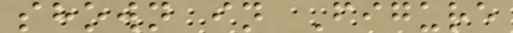shown in Figure
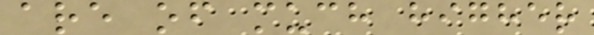are of much higher
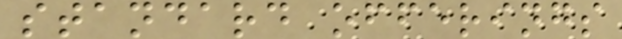standard offerings
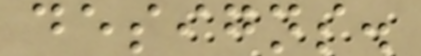designs.
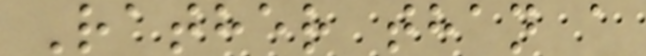Rather than a
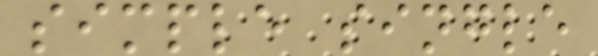simple single
